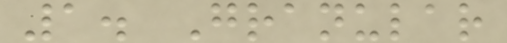1. Granular
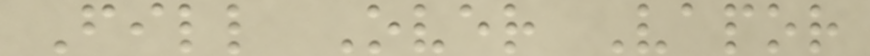Fill Over Vapor
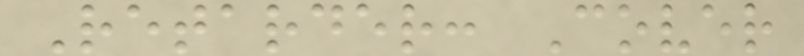Retarder: Cover
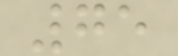75
